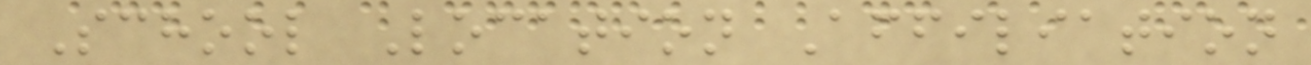School Location Affiliation
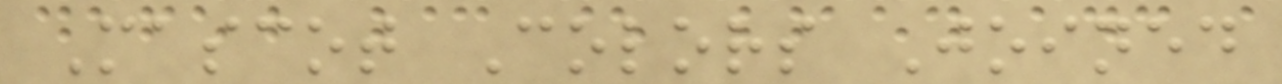Mascot Colors Joined
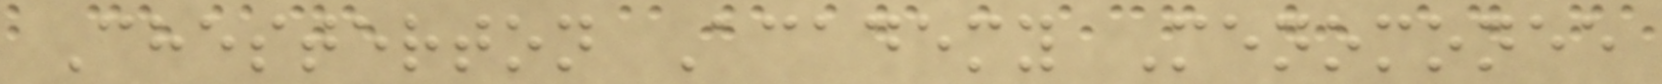Chesterton Academy Menomonee
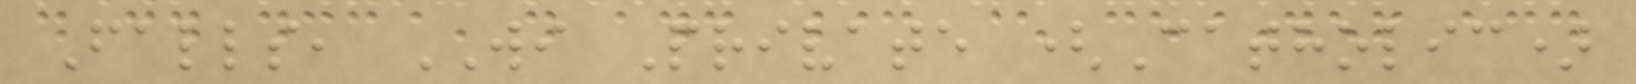Falls, WI Private (Catholic)
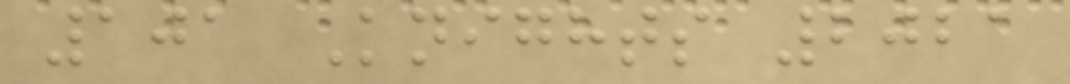101 Knights 2021
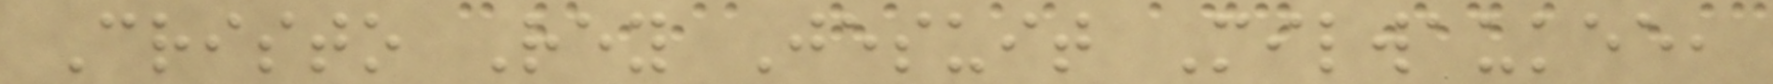Cristo Rey Jesuit Milwaukee,
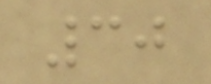30
